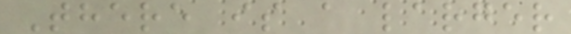There is a larger
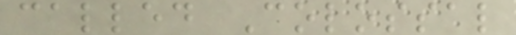called Colossal
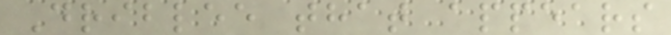Driblee that appears
